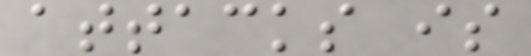attacks is
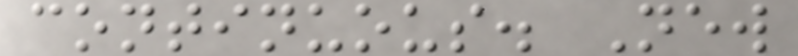continuous. New
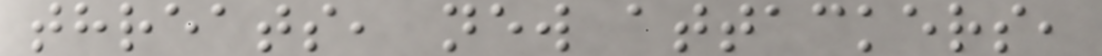threats, new attackers,
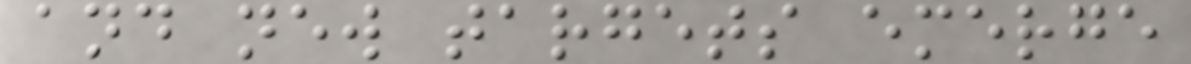and new targets emerge
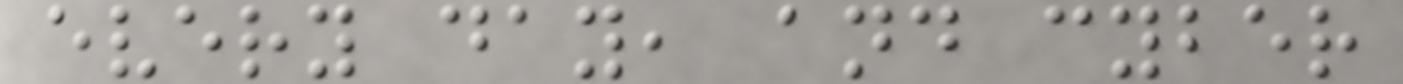every day, and cyber
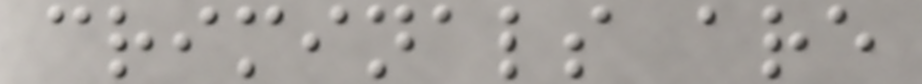criminals are
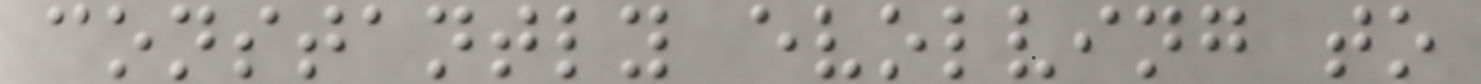constantly evolving to
